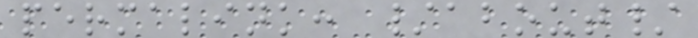permalink: /about/
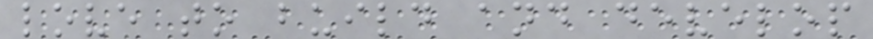love to build and develop
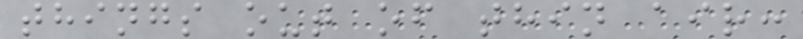things out of thin air:
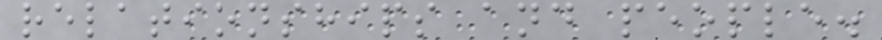relationships and people.
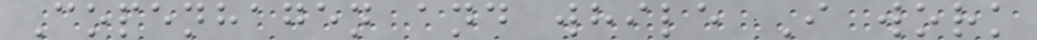Copenhagen and while I work
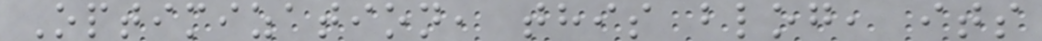Optimization, this blog, its
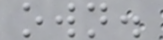own.
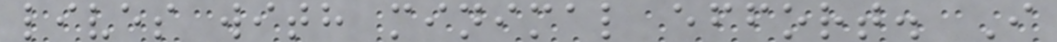lives with minimal effort. I
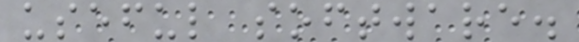useful software.
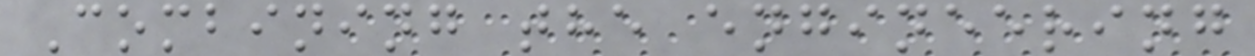Combining the engineering
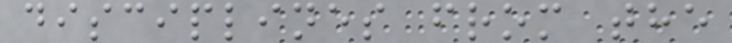disciplines from the
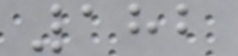182
